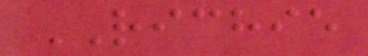RICHIE
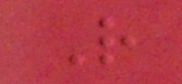R
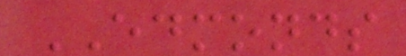EDMONDS
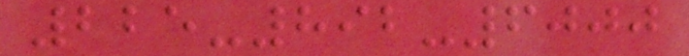225-892-6000
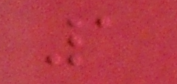1
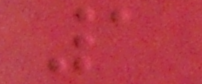1
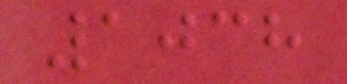1038
